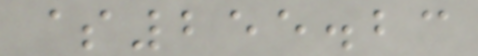$255.23
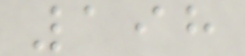198
